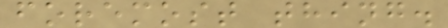foremost thing.
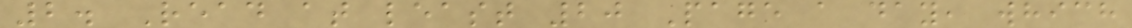2. Read at least 20 Page a day, which
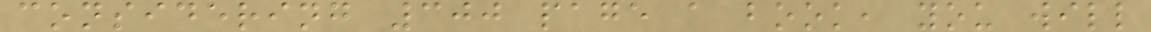considering 300 page a book, you will
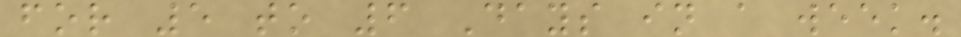for 5 to 6 Days in a week.
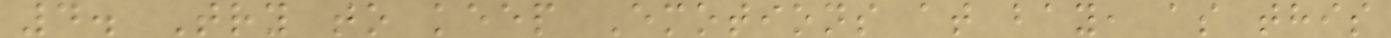4. Try to keep Emotions at bay, as this
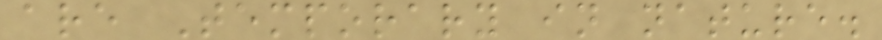are Temporary in nature.
